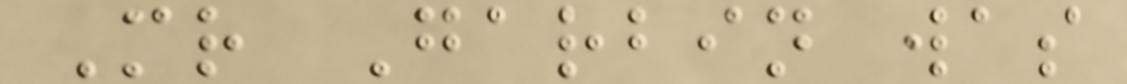Mr Garbin was
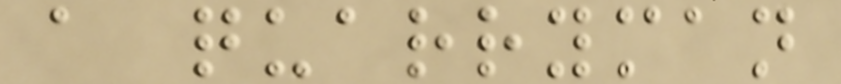a quarryman
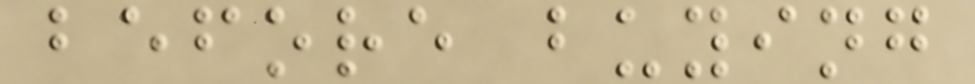before buying
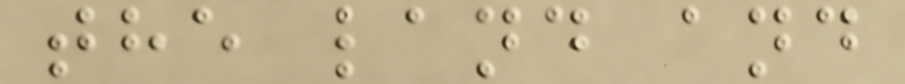the land and
